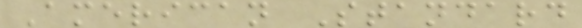American Standard
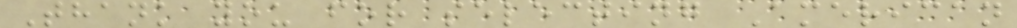Thank you for selecting American
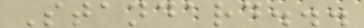Standard...
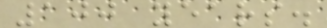100 years.
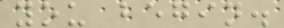you begin.
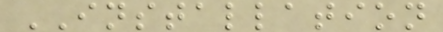INSTALLATION
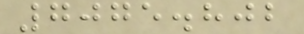7075.802
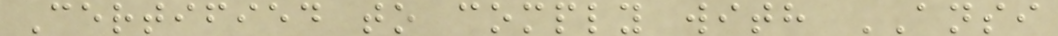Certified to comply with ANSI
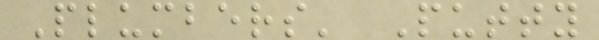Plumbers' Putty
